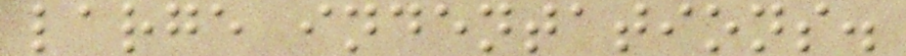large indentations.
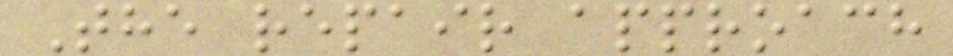The repair approach
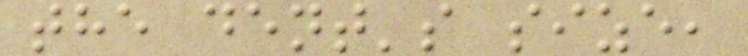the dent's size,
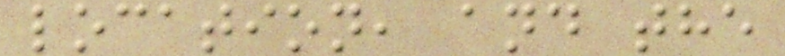location, and the
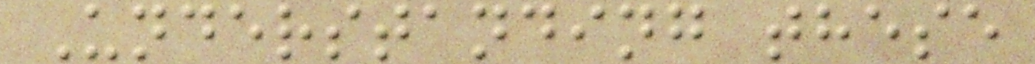Understanding these
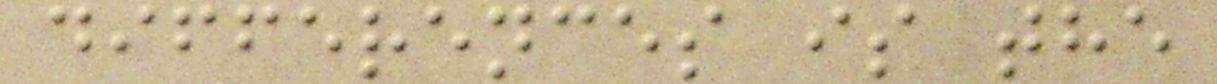differences is the
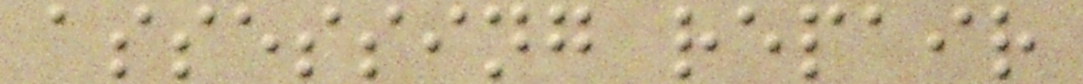assessing repair
